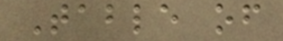Table of
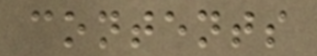contents
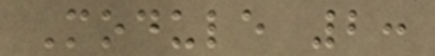Module 2:
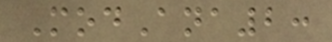ModAna2:
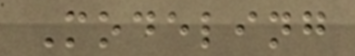Modeling
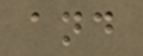and
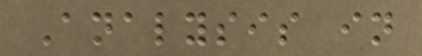Analysis in
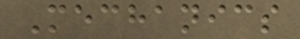Mechanics
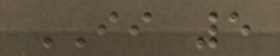II 5
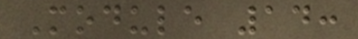Module 14:
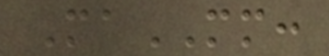MaMM:
